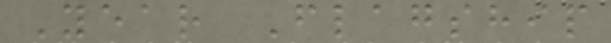Year Flagship
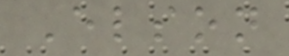Elson
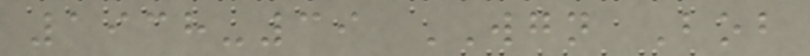1938-39 WGN Bob
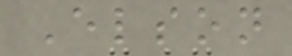Elson
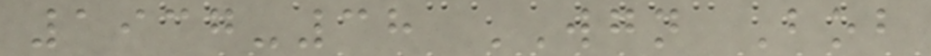1937-38 WGN Bob
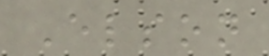Elson
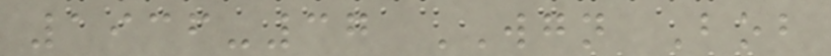1936-37 WGN Bob
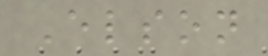Elson
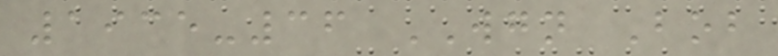1935-36 WGN Bob
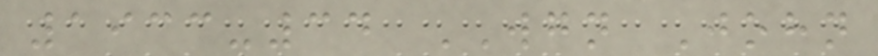1933-34 WGN John
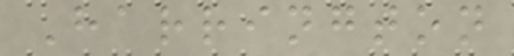Harrington
